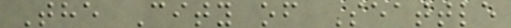The City of Seattle
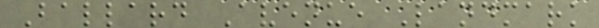Ballard Avenue Landmark
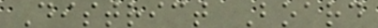District Board
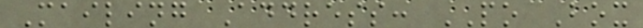Mailing Address: PO Box
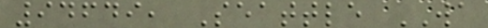94649, Seattle WA
